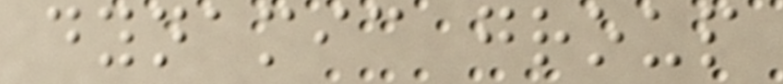dynamic group
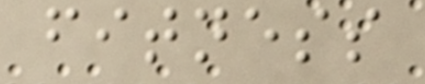fitness
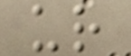ur
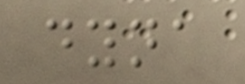dyna
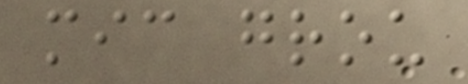mic grou
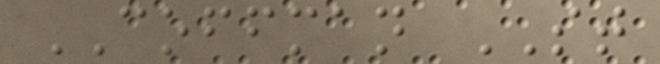COFFMAN ST
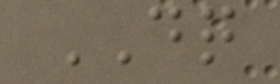DQ
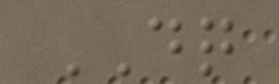DQ
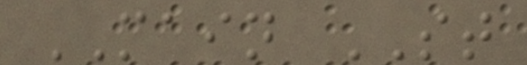MAIN ST
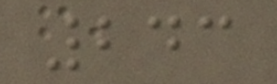243
